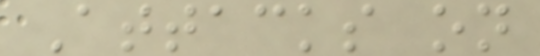Attacks on
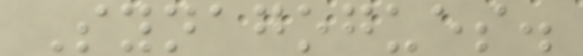Synagogues.
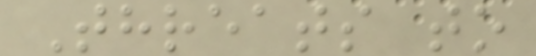Threats to
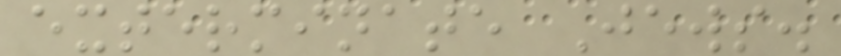exterminate Jews.
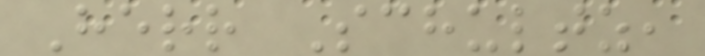Herr Schultz,
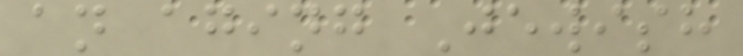an aging Jewish
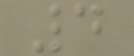4
